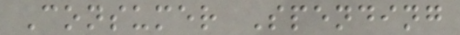Consumer Spending
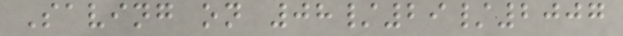Saving on 08/29/2007
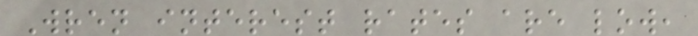Wren interest rates are low,
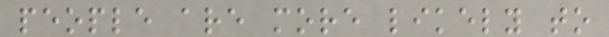people are more likely to
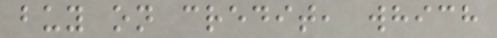buy on credit, which
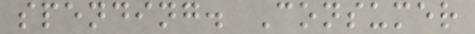spending. Consumer
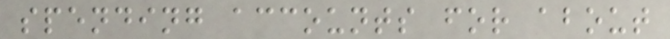spending accounts for about
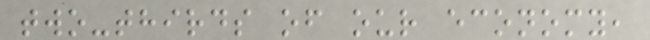two-thirds of our economy,
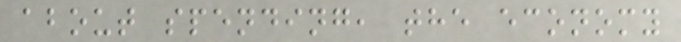about spending, the economy
